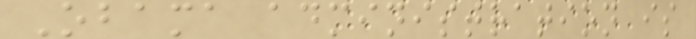Obama administration is
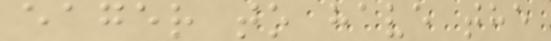eager to have the
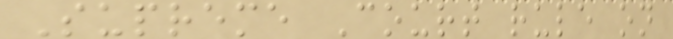Supreme Court rule on
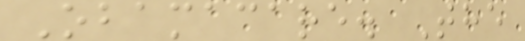Obamacare. The
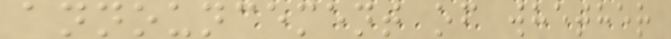announcement of whether
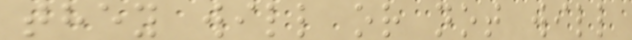they will or not will
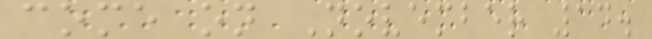come on November 14.
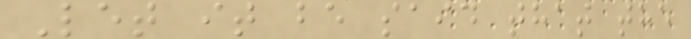Let it be said that the
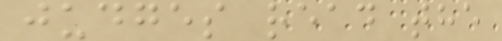judges read the
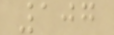107
